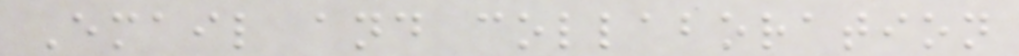Email and collaboration
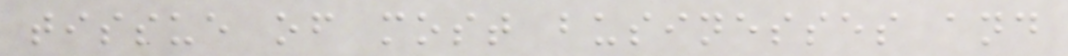tissue of most businesses and
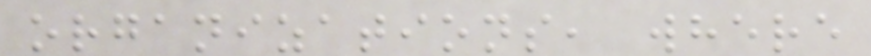organizations, where
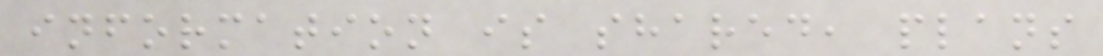information is shared, plans
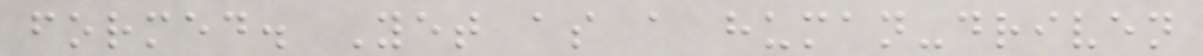formed. Yet as a human-driven
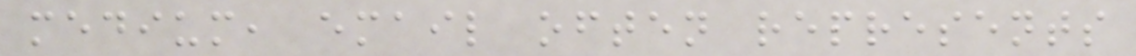medium, email often represents
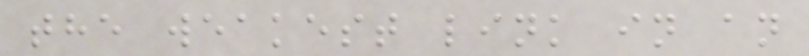the weakest link in an
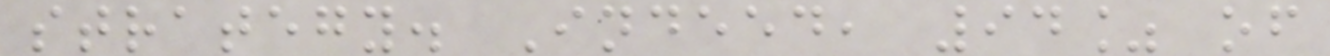strategy. Indeed, 94% of
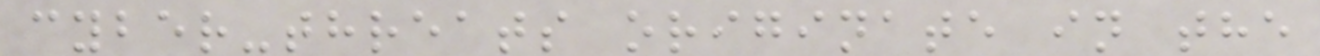cyber-threats originate in the
